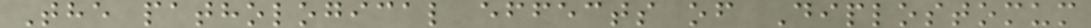The pathological effects of Diplostomum
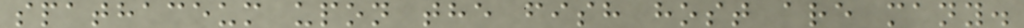spathaceum upon the fish host are many.
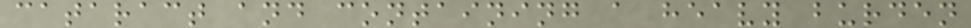cataract and containing a heavy burden
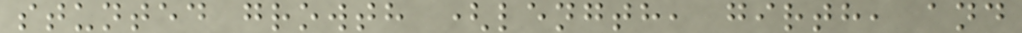stunted growth (length, girth, and
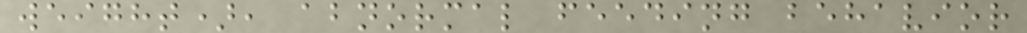weight), abnormal feeding behavior
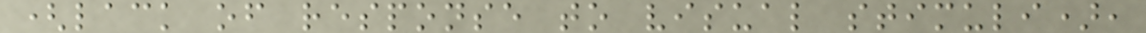(lack of response to visual stimuli),
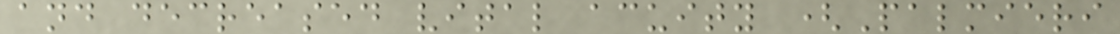and decreased vital acuity (Palmieri
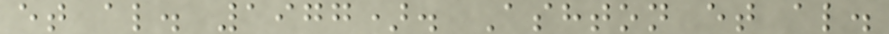et al. 1977). Ashton et al.
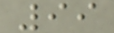99
